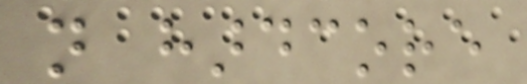not hardcore
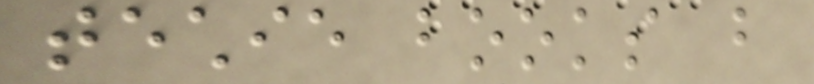techie books but
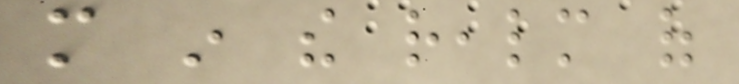more in the realm of
